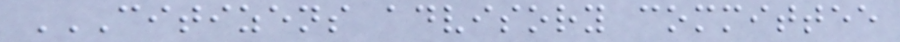CITIZENS ADVISORY COMMITTEE
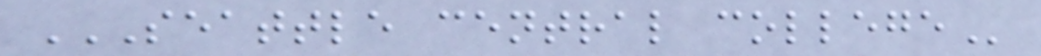SEATTLE CENTRAL COLLEGE
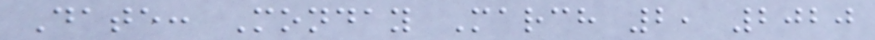Date: Monday March 2, 2020
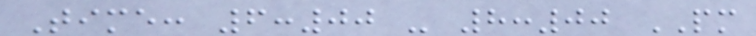Time: 6:00 - 8:00 PM
